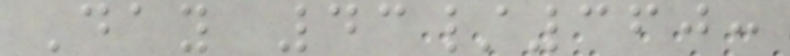Day 43/360:
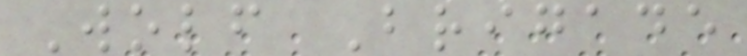Wolf Brigade
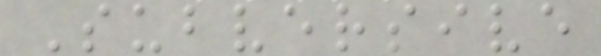Subversive
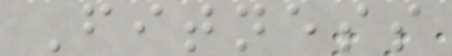Fitness
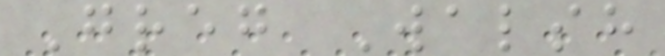Greg Walsh
